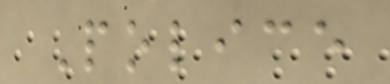Police
